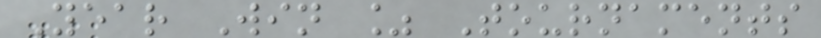Year Win % Tournaments
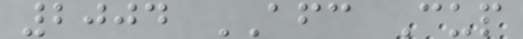2004 AFC Cup
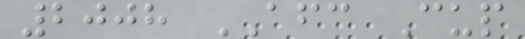2008 AFC Cup
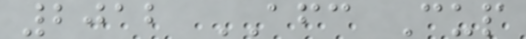2012 AFC Cup
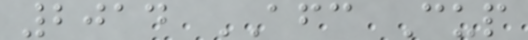2014 AFC Cup
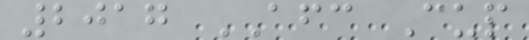2017 AFC Cup
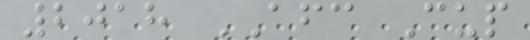2018 AFC Cup
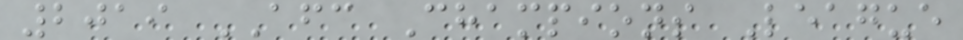2019 AFC Champions League
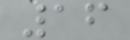16
